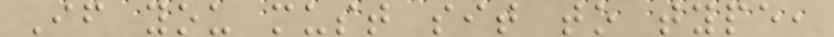If you must sit to type,
